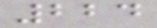224
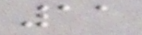11
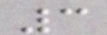3
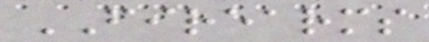FIREARMS
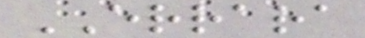ERRARA
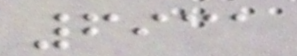6931
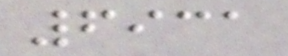6931
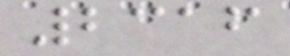2316
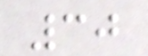30
